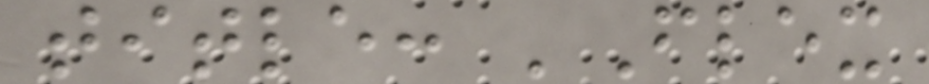title: 'Flex
